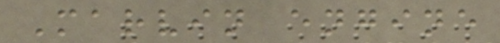Marvin engine
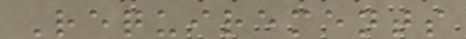Requirements
